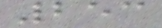253
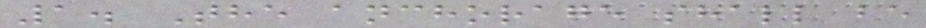1. The anchorage shall be
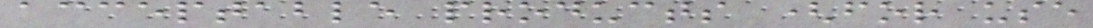acceptable products (for use
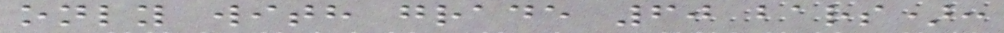only with grade 60 bars):
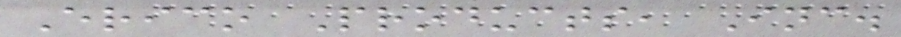Erico Products, Inc.
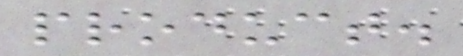product.
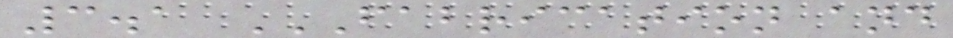3.1 FABRICATION AND
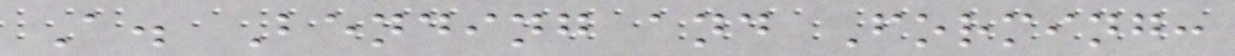A. Bending and Forming:
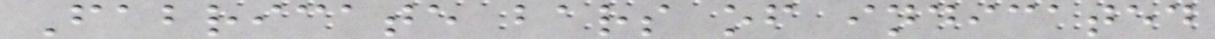Fabricate bars of indicated
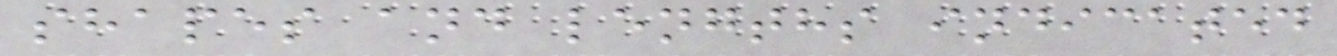shapes and lengths indicated
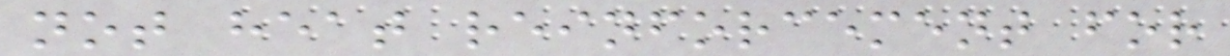not heat reinforcement for
